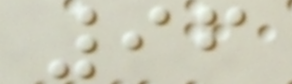96
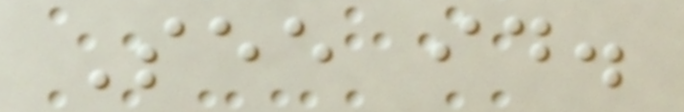See id.
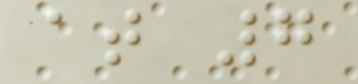at 7
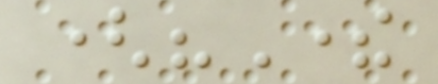("There
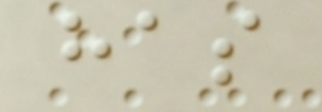has
